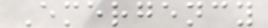Emergency
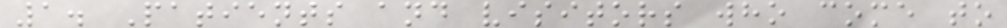1. Patients and visitors who come to
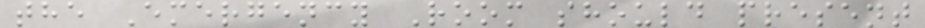the Emergency Room should present
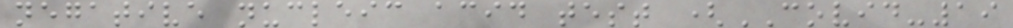negative nucleic acid test (COVID-19
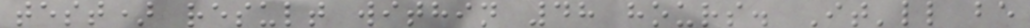test) result within 48 hours. It'll be
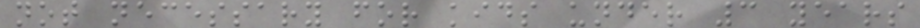not necessary for kids under 3 years
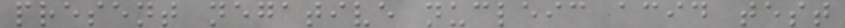present negative nucleic acid test
